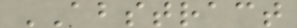ABSTRACT
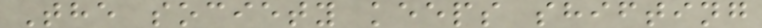The society keeps shifting
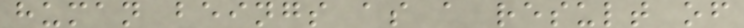human beings as a result of
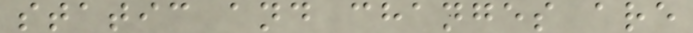static and changes are
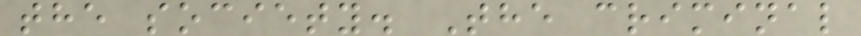the society. The criminal
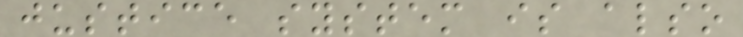justice system is also
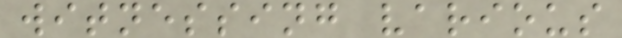witnessing various
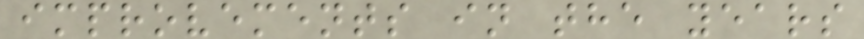improvements in the years
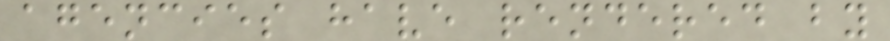agencies have rendered by
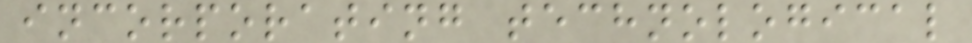incorporating technological
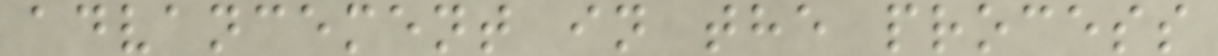advancement in the process
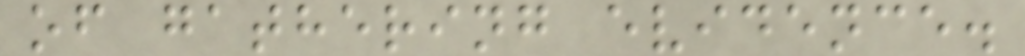of gathering evidence.
